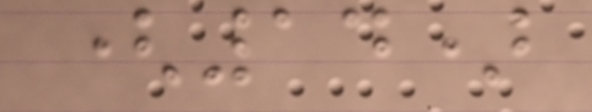(14)
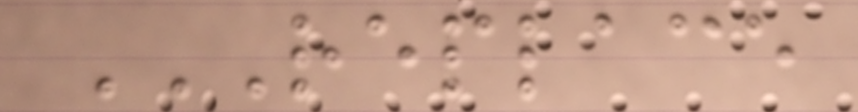REPLACE
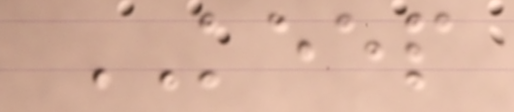KEEP
